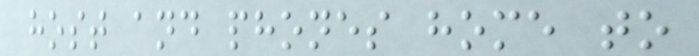host and phones home to
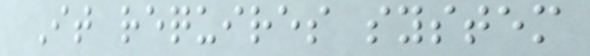It requires system
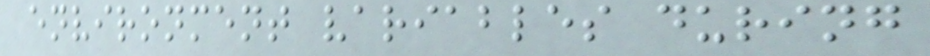environment variables during
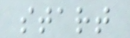start
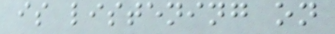is listening on
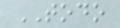TODO
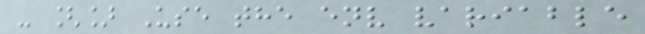- [] Use the env variable
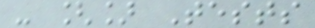- [] Tests
